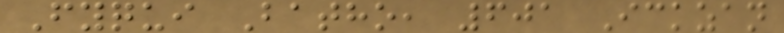Fyqui Batho, 601 Ickzan
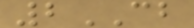2CB
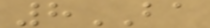8BA
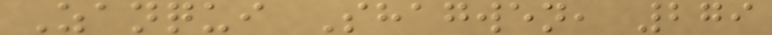Zanqui Shagwen, 279
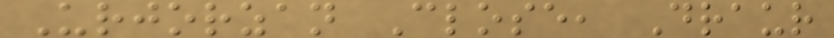Urjorzan Close, Draur
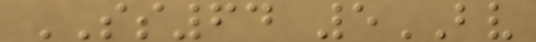SS64 5BV
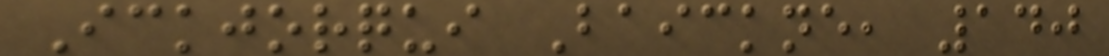Ickjorqui Baickne, 140
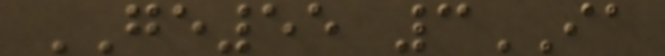GE55 3IA
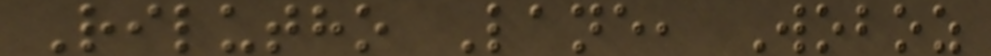Rilutho Lane, Woboz
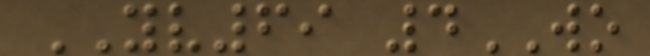YV69 4WO
